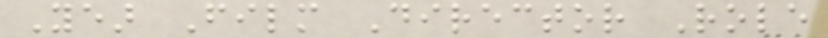Year Film Director Role
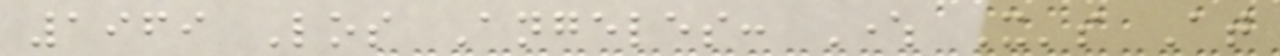1969 Los Angeles: Where It's At
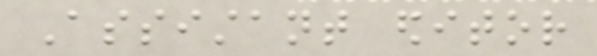Assistant editor
